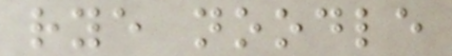rye noodle
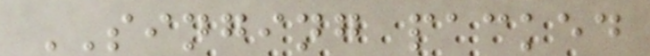SINGING packed
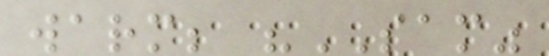warm; "SAM"
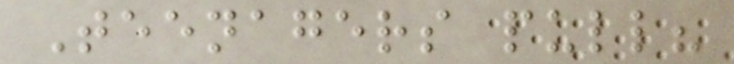Teenagers pull?
